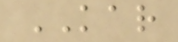KAR
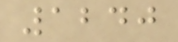1240
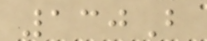130B
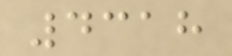4318
